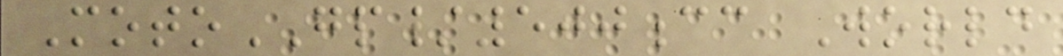MotoGP/500cc World
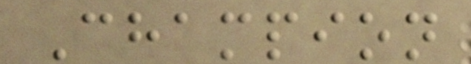Champion
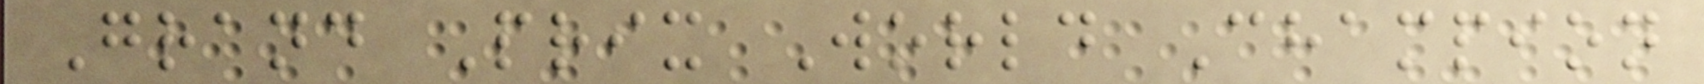Grand Prix World Champion
